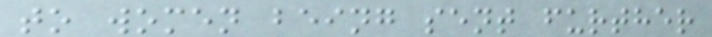to women being sent further
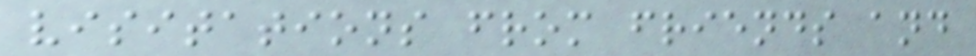visitations from friends and
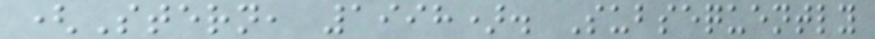(Stern, 1998). Subsequently
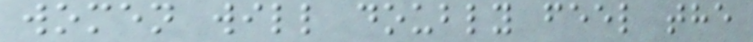women will doubly feel the
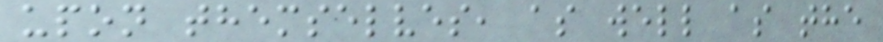upon themselves, as well as the
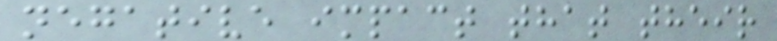negative impact that their
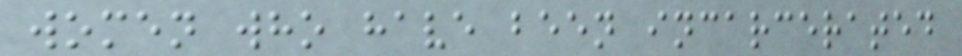women who have been incarcerated
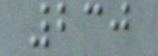230
